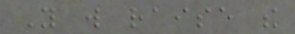You will raise the
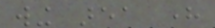wing area here
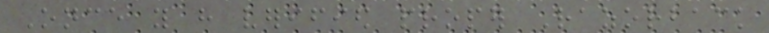Once you have verified proper Razorback
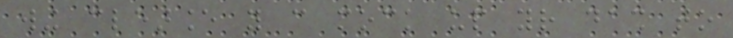wing clearance you can mock up your dash to
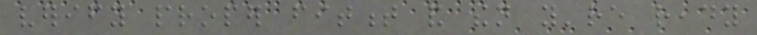verify proper fitment and then you're ready
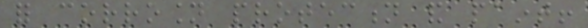for corrosion protection and paint!
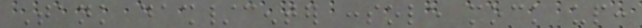Tank dash/center console mock up:
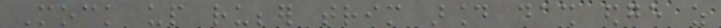Mock up rubber trim around dash edge as
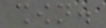shown.
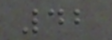42
